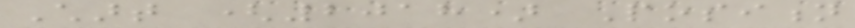Chart (2018) Position
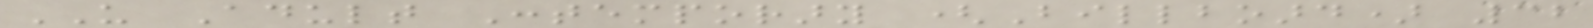US Adult Contemporary (Billboard) 32
